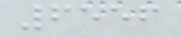6556
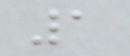1
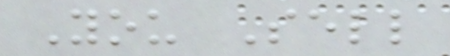You Sell
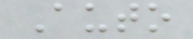Auto
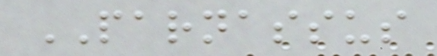PARNASSUS
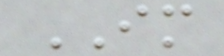IM
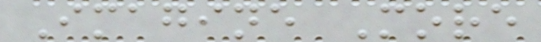Imagine More
